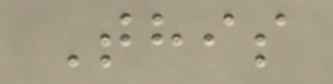This
